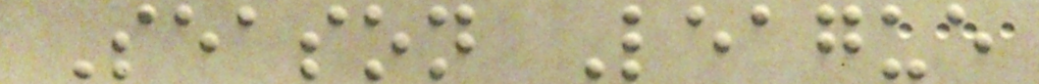Season League
